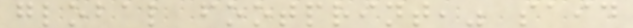global footprint," said
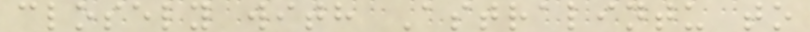closely with Astralintu to
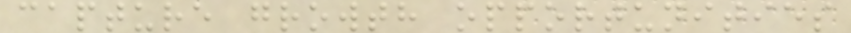capture growth opportunities
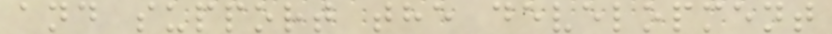and support the development
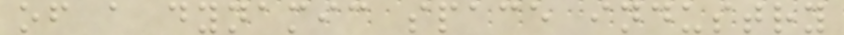of a dynamic space industry
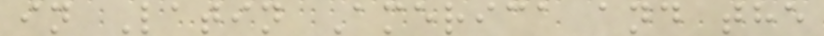in Latin America and the
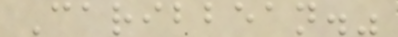Caribbean."
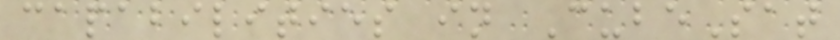capabilities in CubeSat
